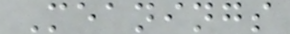Meanings
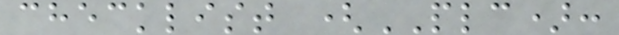checklist (PLC):
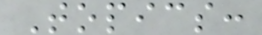Topics:
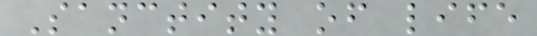Sanctity of life
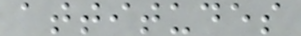attitudes
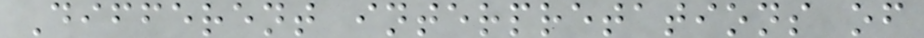Different interpretations of
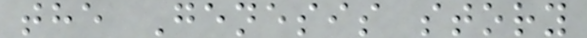the Genesis story
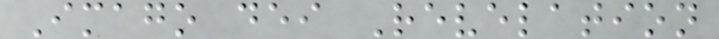Imago dei Revelation
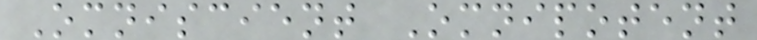Omniscient Omnipotent
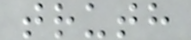truth
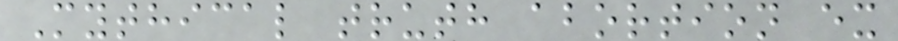Mythical truth abortion ex
